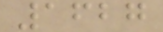1627
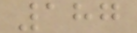187
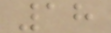18
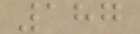187
